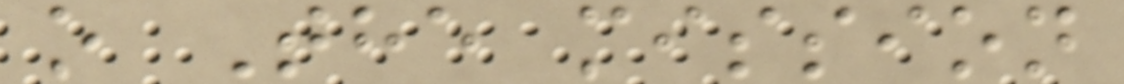o The mission
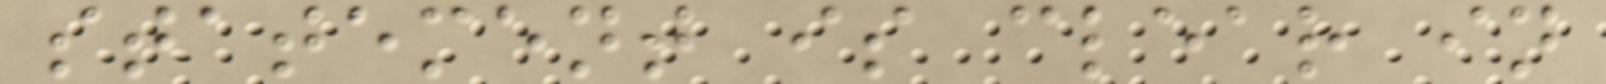statement is clear in
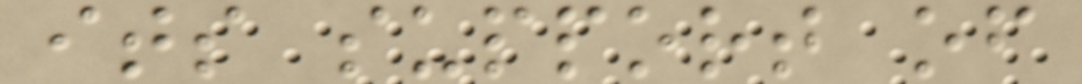its support of
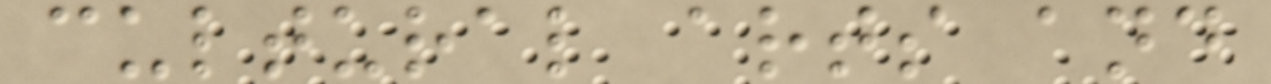cultural arts and
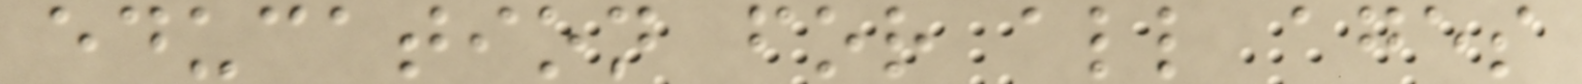education for all ages
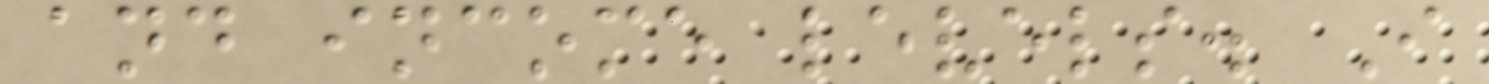and income levels. I
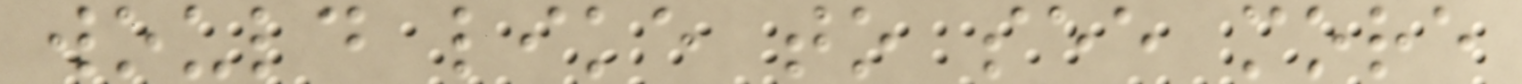would like to see more
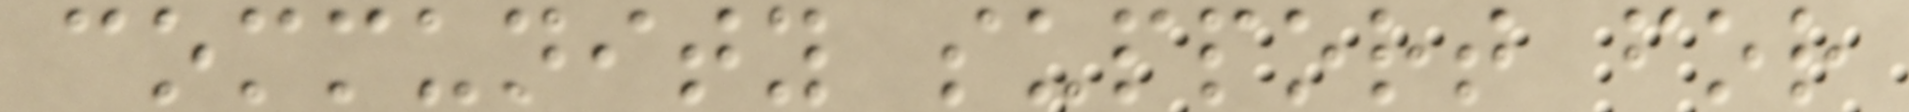community support for
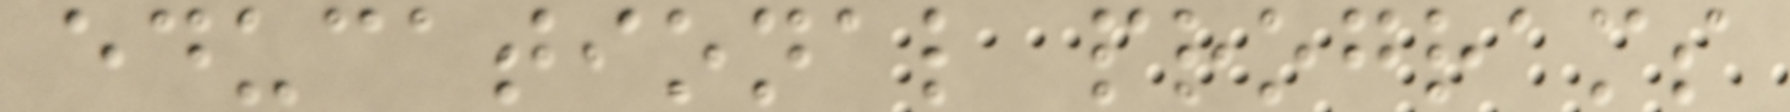educational programs
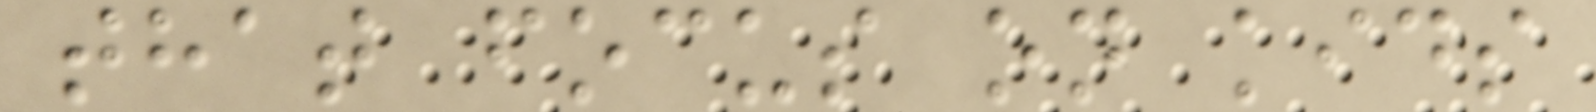that focus on kids
